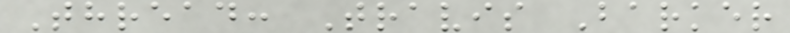Thread: Travis Barker
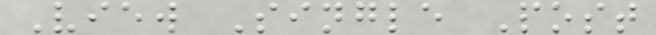View Single Post
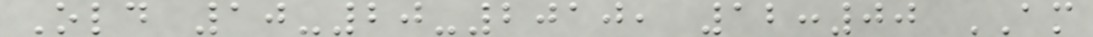Old 10-20-2010, 12:00 AM
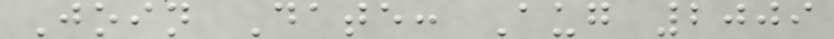Join Date: Aug 2009
